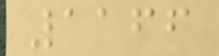1166
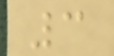3
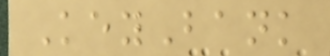KeyBank
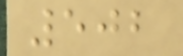502
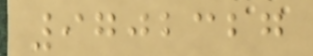9702327
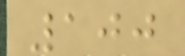100
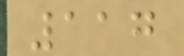117
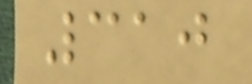310
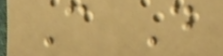C D
